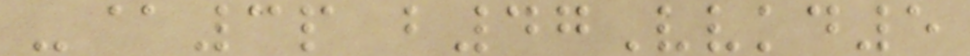-@3p b47Vvkd5
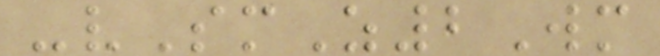-vSmZ2Wm
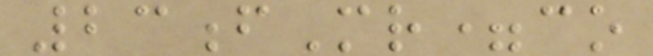23fMr=co
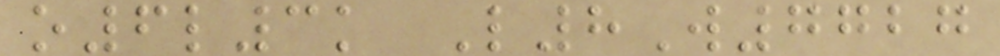o6l3k L8W7727
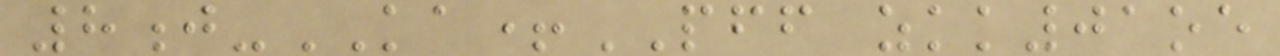8j-KA+PFF zkk01oe
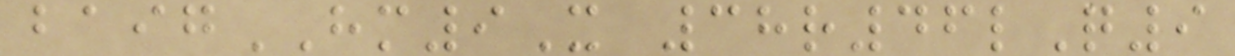baigHM9X 38r46lQ9
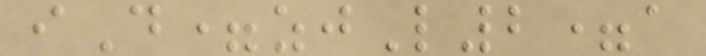iD=zjL2=a
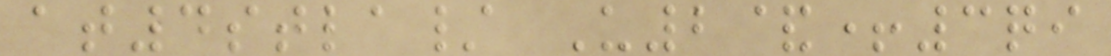at4stla/ U2&+3qi
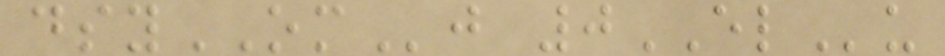dsyOMj 0ELu
